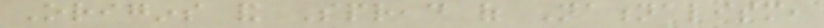Origins and Spread of Nationalism,
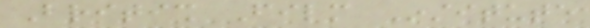British Film Institute
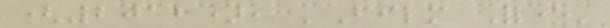(2012), 'Film Forever'
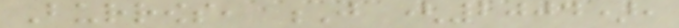Burrows, J (2004),
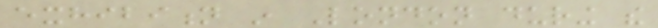exhibition in London during the
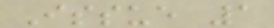Issue 1
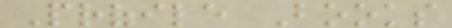Profile Books
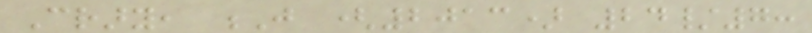Crary, J (2013) 24/7:
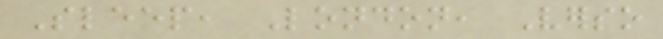Sleep, London, Verso
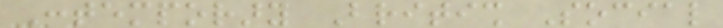Contemporary British Social
